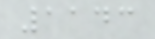1143
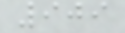909
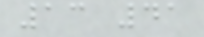13 41
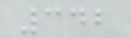342
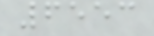6553
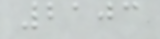2103
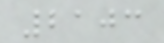2103
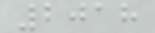2018
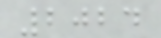2024
